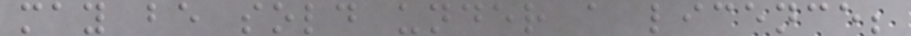may be sold under a licence;
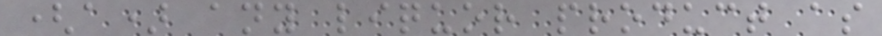(a) any liquor product as
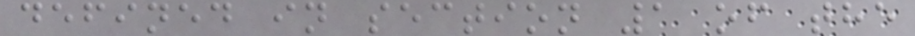defined in section 1 of the
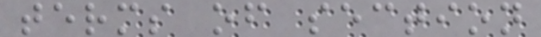terms of section
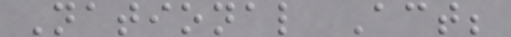National Act;
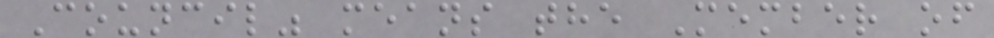Council" means the Member of
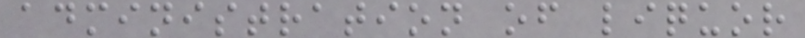administration of liquor
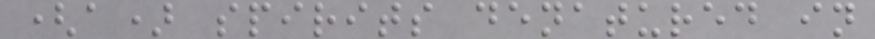(a) spirits denatured in
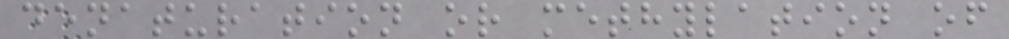denaturation or methylation of
